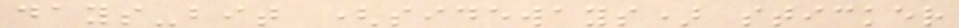days-bit (sideways) sticker
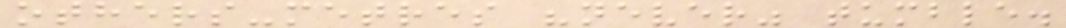others-metres "never" tumble.
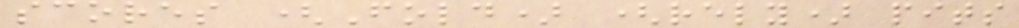scores (Fold) (rely) pits
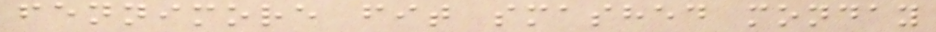fennimore fit smashed monday
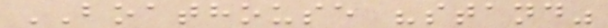BOATHOUSE "stand"
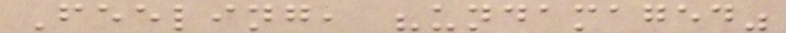Feeling, "undamaged"
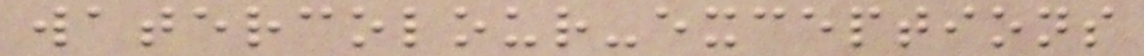watercolour-exceptions
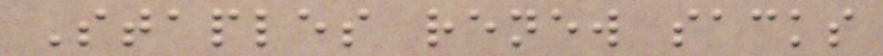Staples renew sacks
